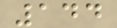144
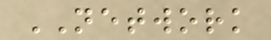NETWORK
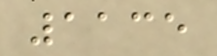1135
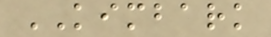KIMBARK
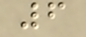6
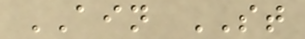AIN ST
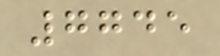7745
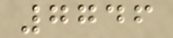7746
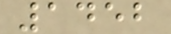1452
